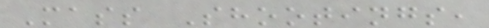Mass Shootings,
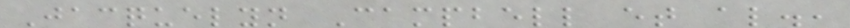Jacquelyn Campbell et al.,
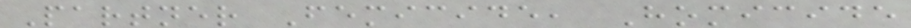Partner Femicide, Homicide
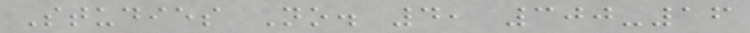Studies No. 4, 300-16
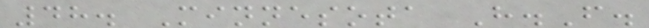48. Minnesota H.F.
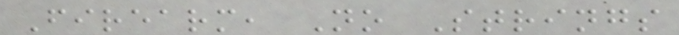Firearm, No Strings
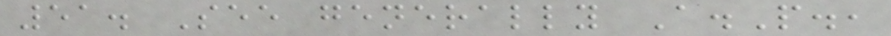51. See generally A.P.,
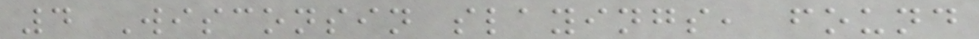4 Wisconsin slayings, found
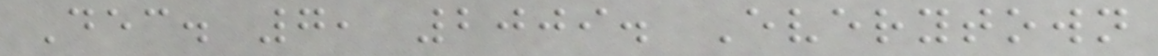Dec. 7, 2009. Everytown
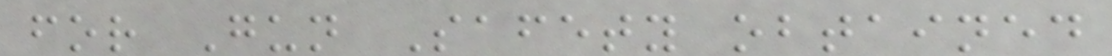for Gun Safety obtained
